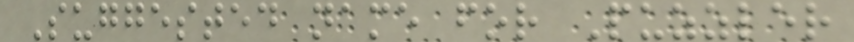Suggested name for Puzzler
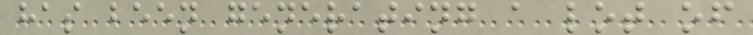has been generating a lot of
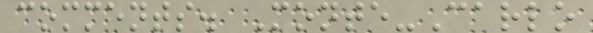comments. Monte-Carlo
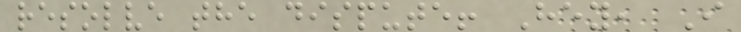resolve the dispute! Hey, I
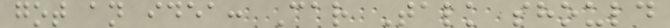got an idea: Car Talk should
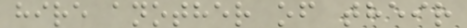hire another of their
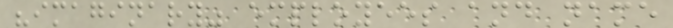"imaginary" employees and name
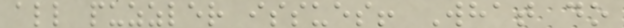all puzzler issues! What do
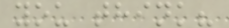you think?
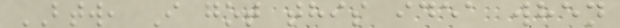BTW, I got this idea when
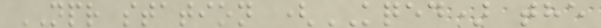NPR station (KQED) the
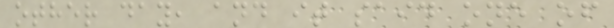other day, and it said one of
